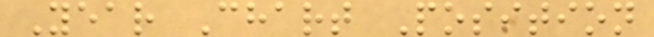Year Chart Position
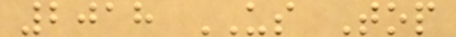2018 US Top
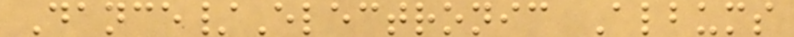Dance/Electronic Albums
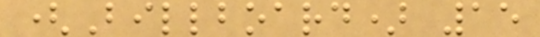(Billboard) 15
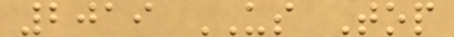2019 US Top
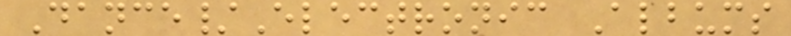Dance/Electronic Albums
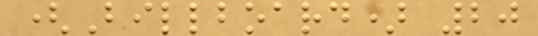(Billboard) 20
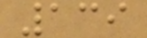139
